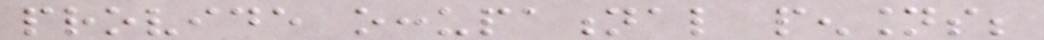provide occupational pensions;
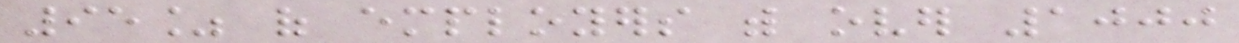95% of employers with over 1000
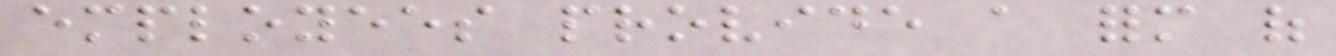employees provide a form of
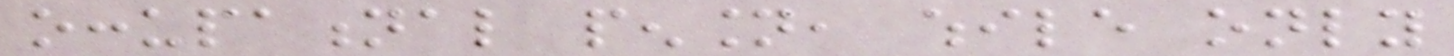occupational pension, while only
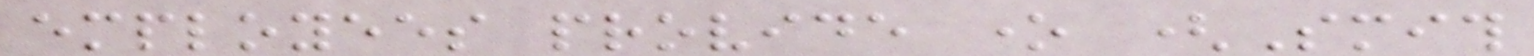employees provide one (Smith
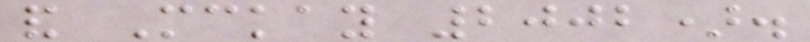and Mckay 2002).
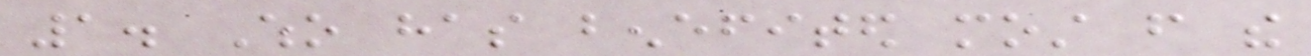1. Who has benefited most from the
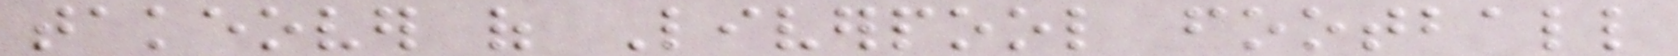takeover of Liverpool football
